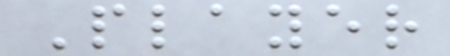Player
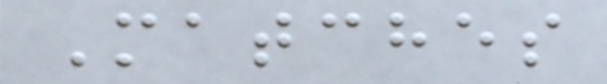Matches
